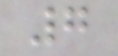7
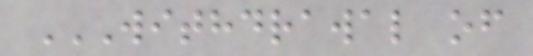WITHDRAWAL OF
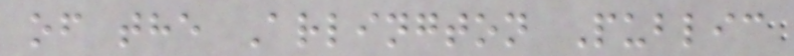of the Arlington Public
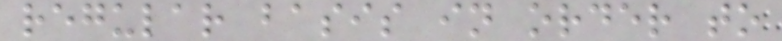regular basis in order to
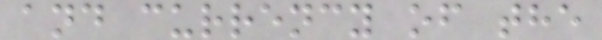and currency of the
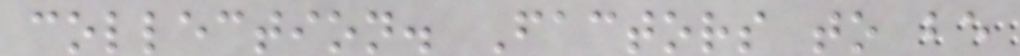collection. Factors to be
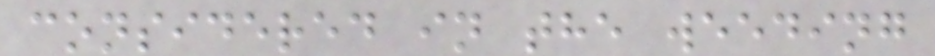considered in the weeding
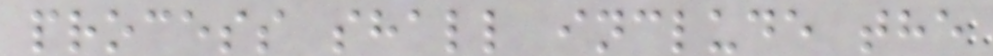process shall include the
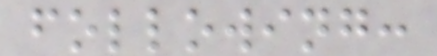following:
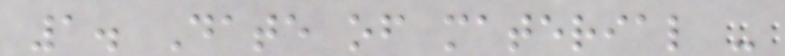1. Date of material -
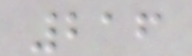216
